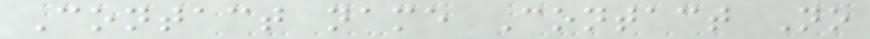Contact name Contact No
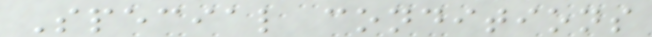Special conditions
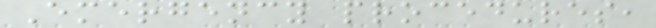Emergency procedures,
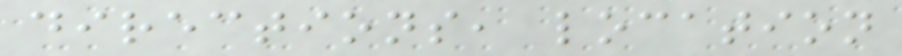directions, location
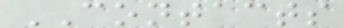CONTACTS
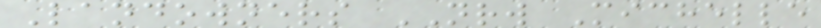Landowners NRW Michelle
